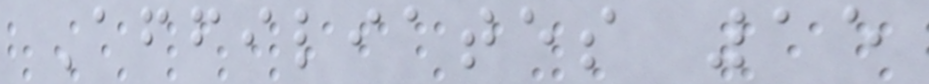Affiliates 15
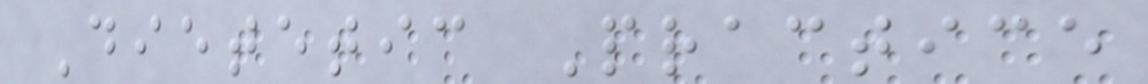Dietetic Practice
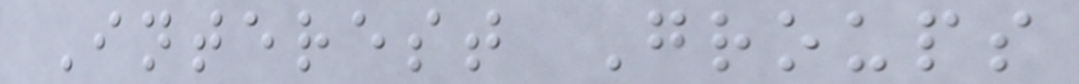Interest Groups
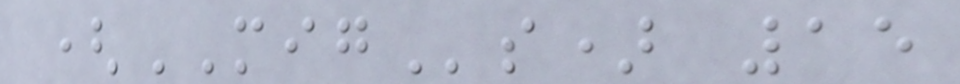(MIGs) 15
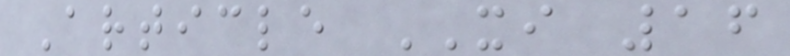Article XI 16
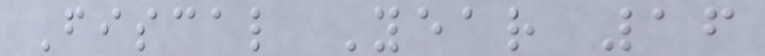Fiscal Year 16
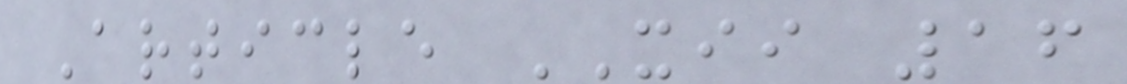Article XII 16
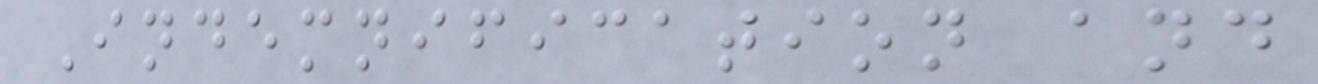Indemnification and
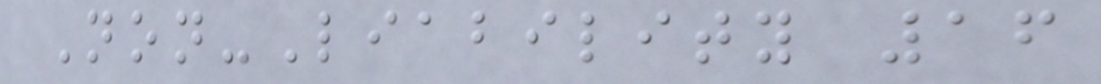Non-Liability 16
